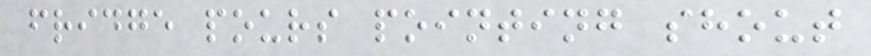fridge pours pointing shout
